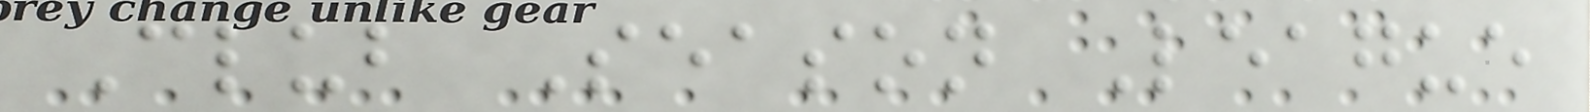Club Season League
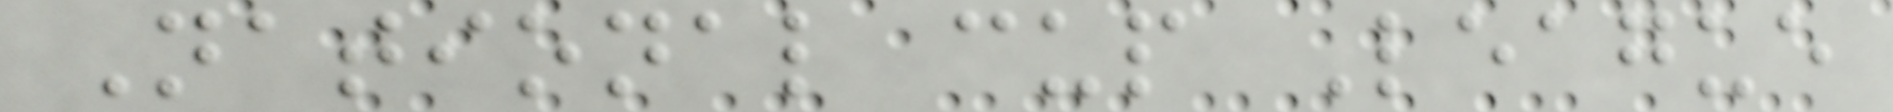National cup League
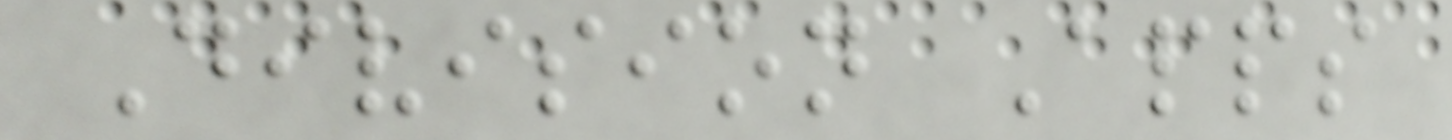Division Apps
